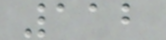112
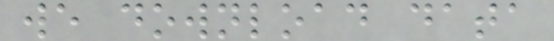we download data
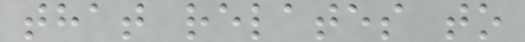that relates to
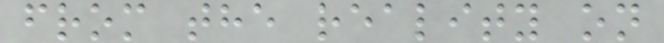from the reality on
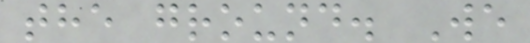the ground. We
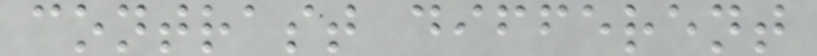contrast different
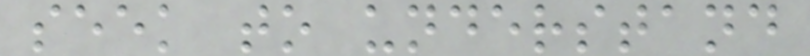seek to understand
